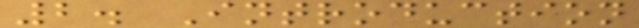2. Introduction
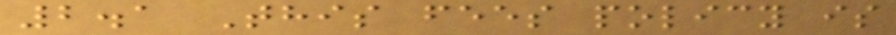2.1 This fees policy is
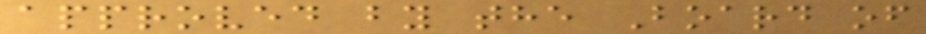approved by the Board of
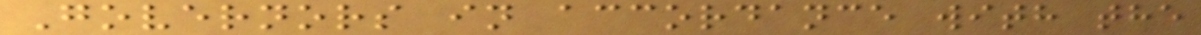Governors in accordance with the
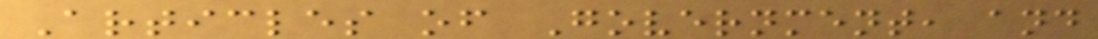Articles of Government, and
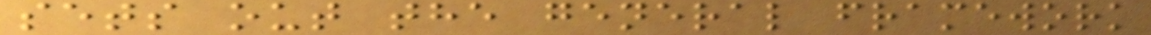sets out the general framework
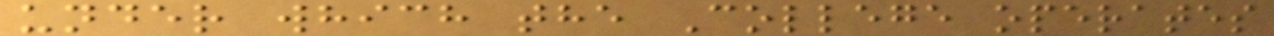under which the College operates
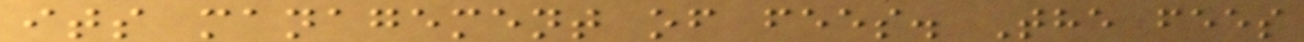its management of fees. The fees
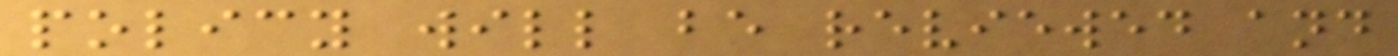policy will be reviewed and
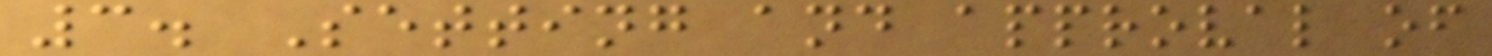3. Setting and approval of
